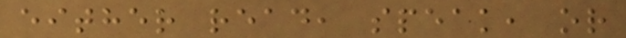either read, speak, or
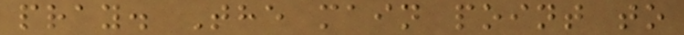pray. The main point to
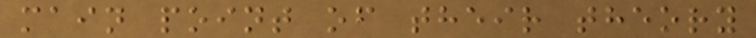main point of their theory
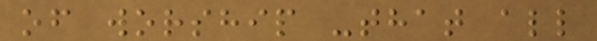of worship -that all
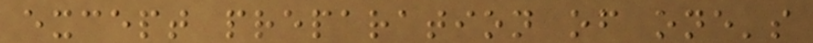except preparation of one's
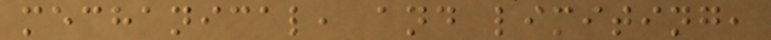mechanical, and limiting,
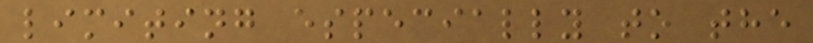limiting especially to the
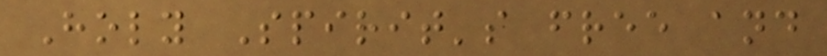Holy Spirit's free and
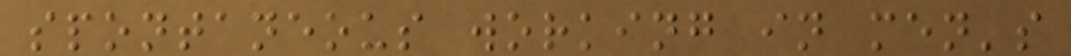spontaneous working in men's
